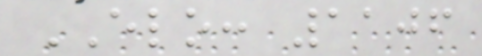ELO: 1106
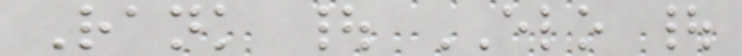Rank | ELO |
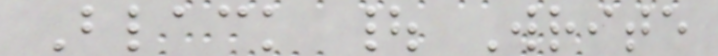Black | Write
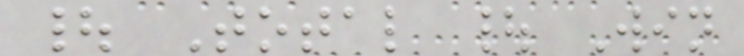| Total | Win
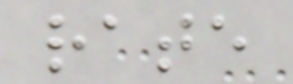rate
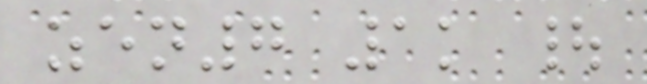zen7 1k |
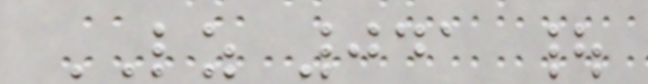LZ 041 |
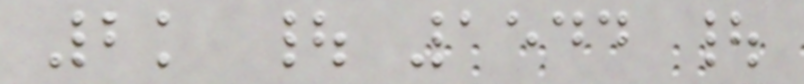2k | 1544 |
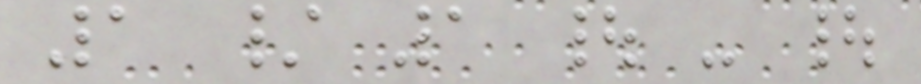1 / 1 | - |
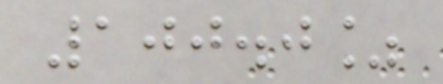100.0%
